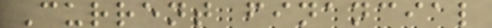Current financial
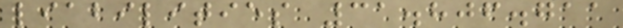liabilities 31.806.711
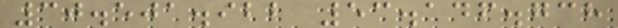30.501.922 53.146.738
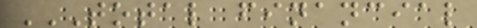TOTAL FINANCIAL
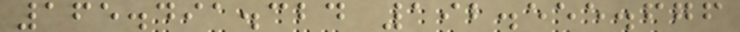165.491.324 192.555.676
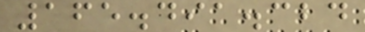165.491.324
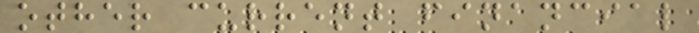other current financial
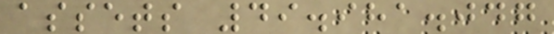assets 49.981.047
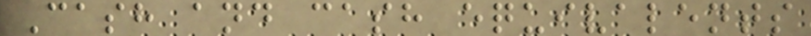Cash and cash equivalents
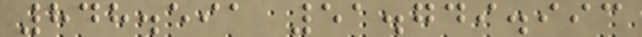848.591 51.749.993
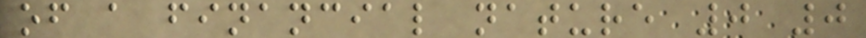of a financial nature 0 0
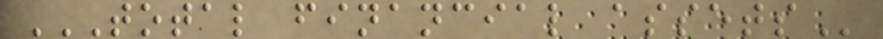TOTAL FINANCIAL ASSETS
